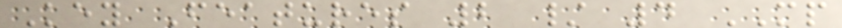Key Features 2 / 4 MP
